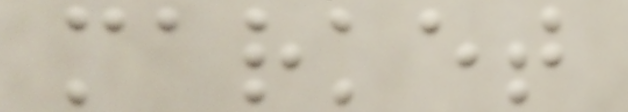market
